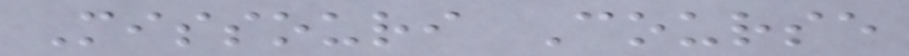Missouri Course
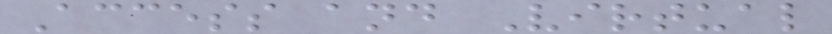Access and Virtual
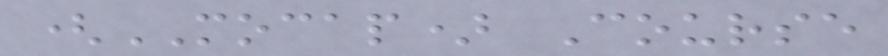(MOCAP) Course
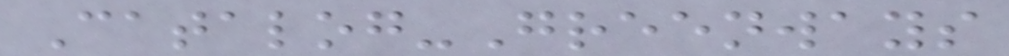Catalog-Greenways
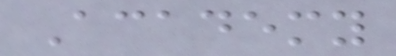Academy
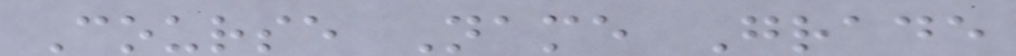Course Name Grade
